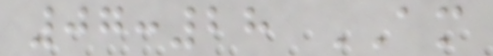07:28 AM
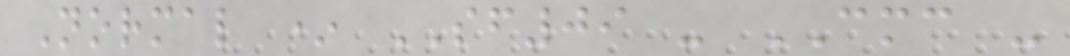Normal * SF09 - CMC -
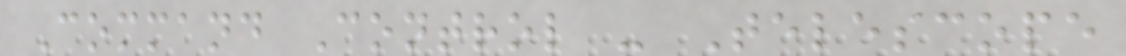Command Control - Telescope
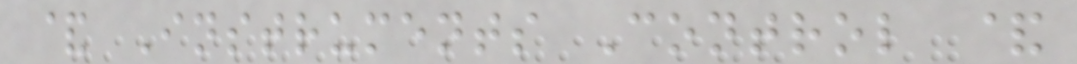& Instruments Control &
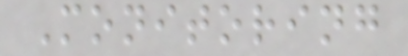Monitoring
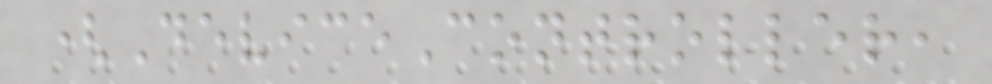(DeviceController,
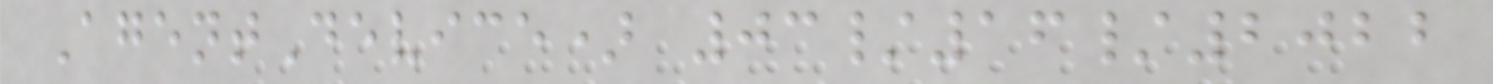AgentDevice) 03/16/2022
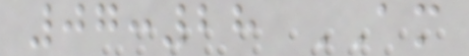07:28 AM
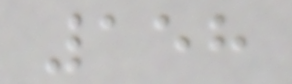158
